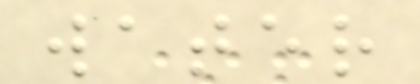water
